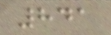841
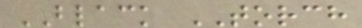BLACK TORCH
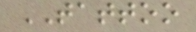TATTOO
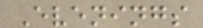Evenings
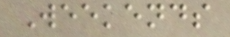Weekends
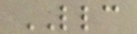LLC
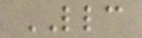LLC
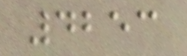4253
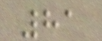81
